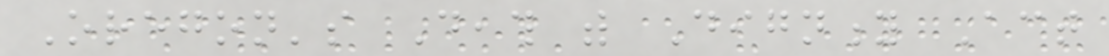Oregon's Death with Dignity Act
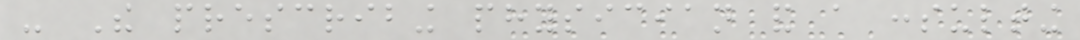- The prescribing physician and a consulting
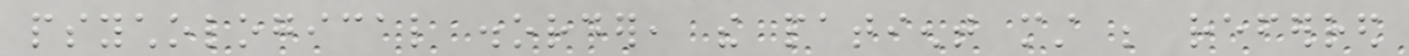psychological disorder, the patient must be referred
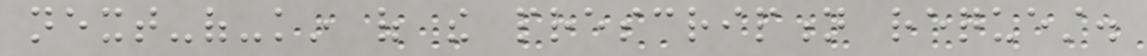next-of-kin of the prescription request.
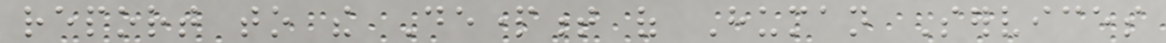report to the Department of Human Services
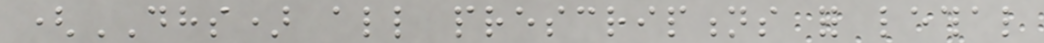(DHS) all prescriptions for lethal
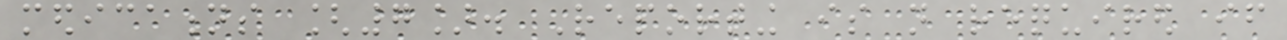medications [7]. Reporting is not required if
